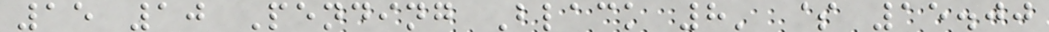15 10 Pending Black 8' $ 15.00
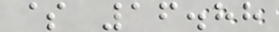$ 16.88
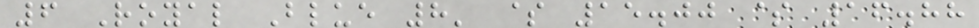6 Royal Blue 8' $ 15.00 $ 16.88
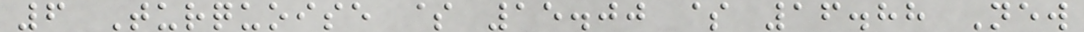6 Turquoise $ 15.00 $ 16.88 New
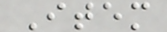Item
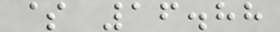$ 16.88
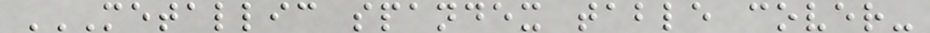METALLIC SPANDEX TABLE COVER-
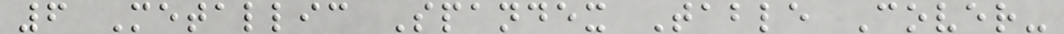6 Metallic Spandex Table Cover-
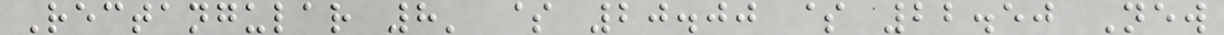Rectangular 8' $ 20.00 $ 22.50 New
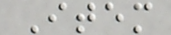Item
